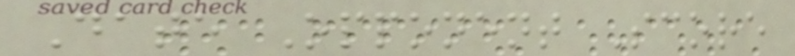Date Opponent Score
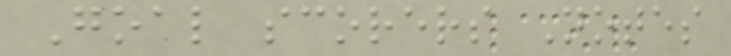Goal scorers Notes
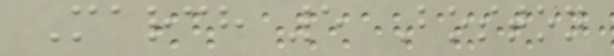March 5 Boston
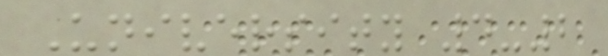University 4-2
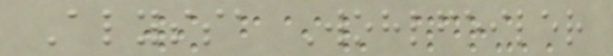Alyssa Wohlfeiler
